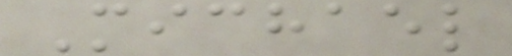Michael
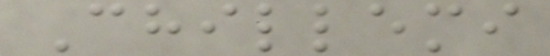Chillemi
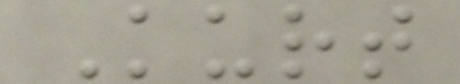Kurt
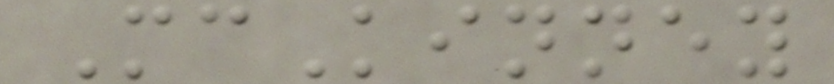McKinney
